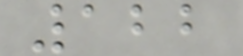122
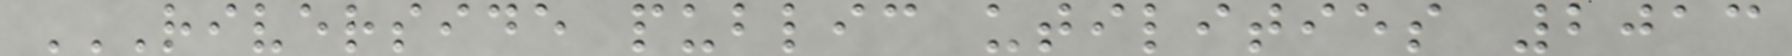RIVERSIDE PUBLIC UTILITIES 2013
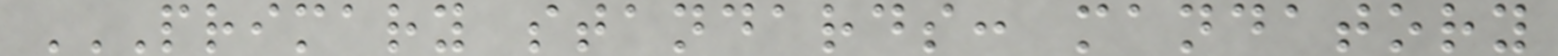PRIMARY STANDARDS: MANDATORY
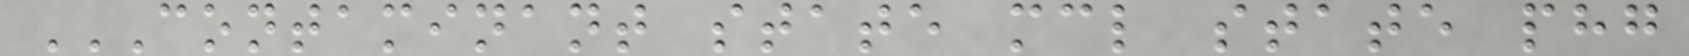CONTAMINANT STATE MCL STATE PHG
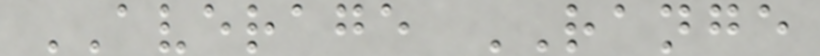AVERAGE RANGE
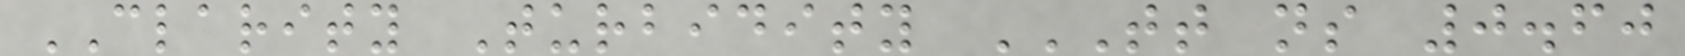CLARITY Turbidity TT NS 0.60
